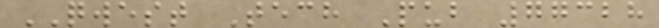QWEST Tech Pub 77328
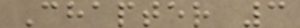Chapter 3
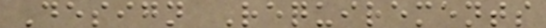Design Requirements
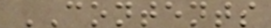CONTENTS
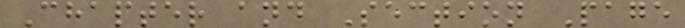Chapter and Section Page
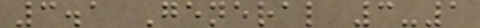3.1 General 3-1
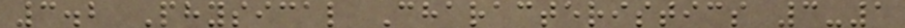3.2 Physical Characteristics 3-1
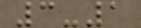3-1
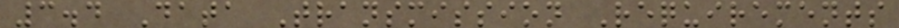3.4 Data Transmission Requirements
